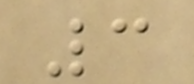3
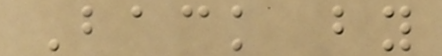Back by
